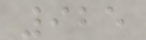925
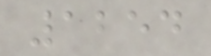1254
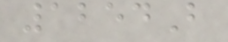1254B
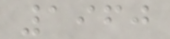1960
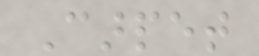Carpet
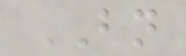BN
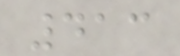413
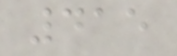415
